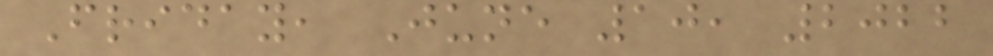Friday, June 10, 2022
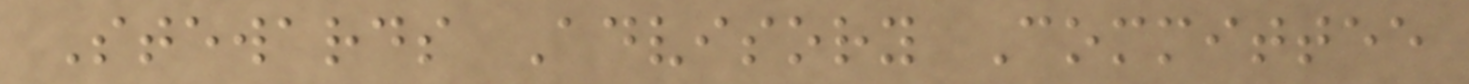Stewards Advisory Committee
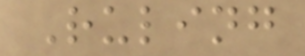Ruling
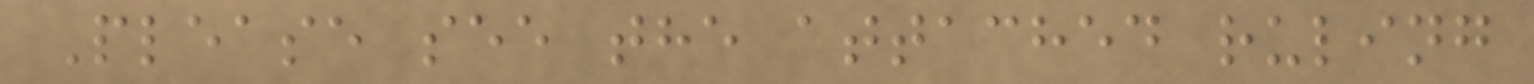Please see the attached ruling
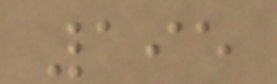195
